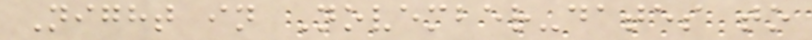Night in November-dates to
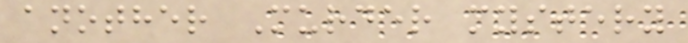another Murder mystery
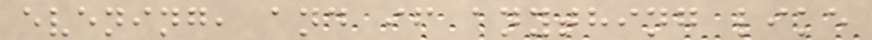evening, and if anything like
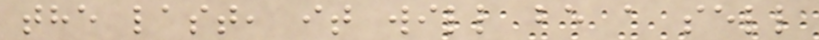the last, it will be a sell
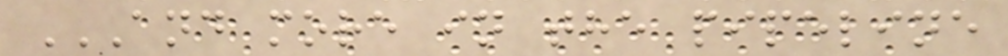AND MORE IN THE PIPELINE
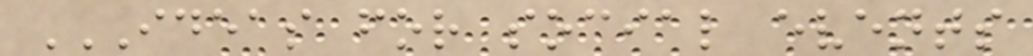IDEAS FOR SOCIAL EVENTS
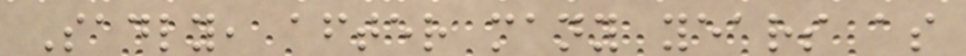Sadly, after many years as
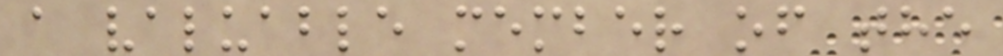a valuable member of the
